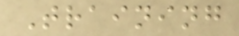Training
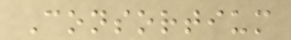Consortium
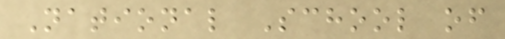National School of
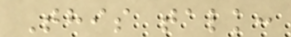This talk:
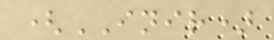(INIR)
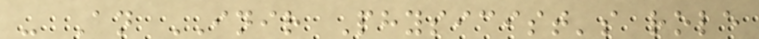- An INIR Physicist's role
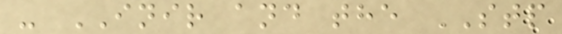- INIR and the STP
